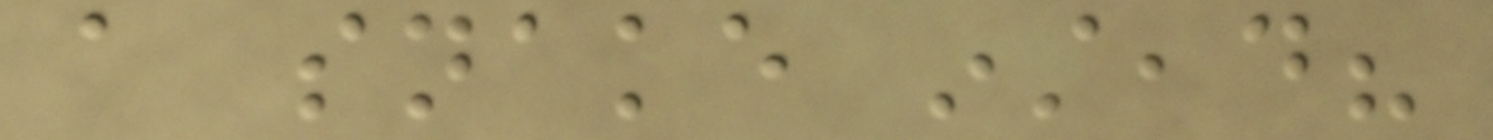a snake instead?
